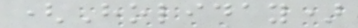(Holiday)
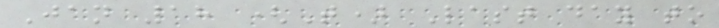Jan 18 (T) Last day to
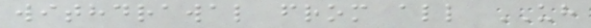withdrawal from all UH
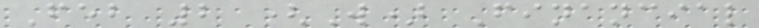Feb 2 (W) Financial
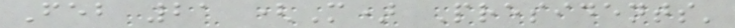Feb 21 (M) Presidents'
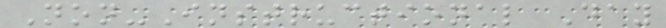Non-Instructional Day
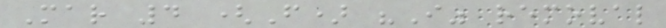Mar 4 (F) "I" removal
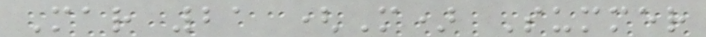Mar 21 (M) Summer
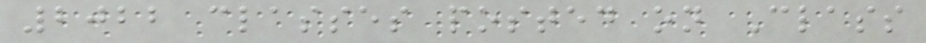2022 classes posted on Class
